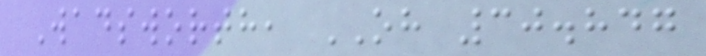Wadsworth, OH 30.847
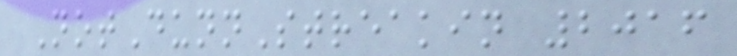NotDunnStreakin 2016
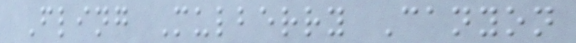Fling Mulberry Canyon
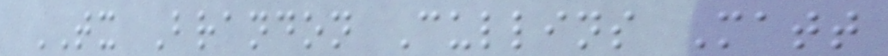TX Brandon Cullins Matt
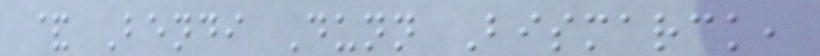& Bendi Dunn Bismarck,
